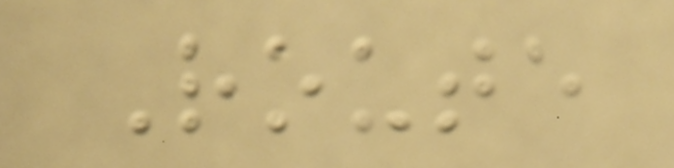Route
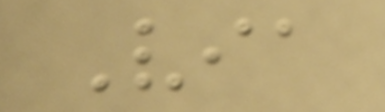Via
